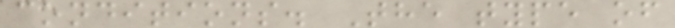conditions. The type of
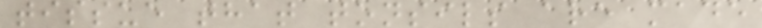tissue that tonsils are made
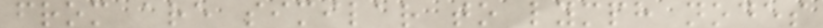from are similar to lymph nodes
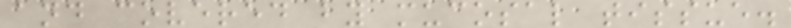and covered by mucosal tissue.
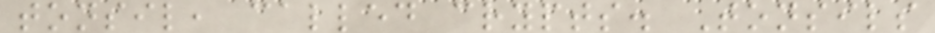tonsil, called crypts. Tonsils
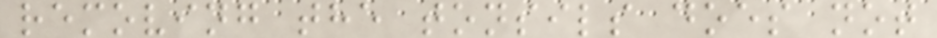removing the tonsils does not
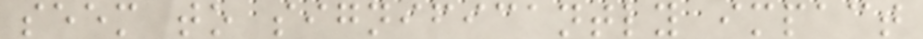seem to significantly impact
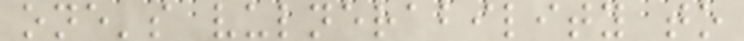one's vulnerability to
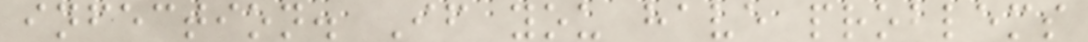infection. If you have problems
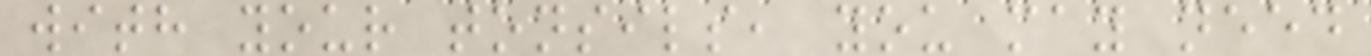with your tonsils, you may need
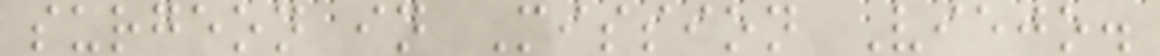surgeon in Mission Viejo.
